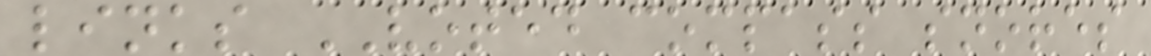links VOTED compass snores
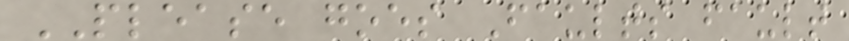PLEASE goes Faults fault
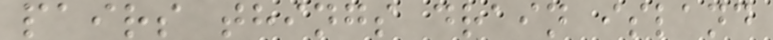pairs things drain island
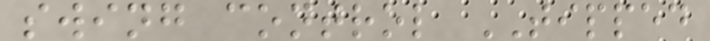swing control TIPPED
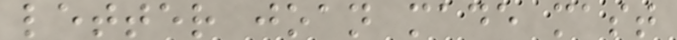letter joan made mast
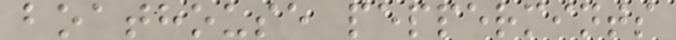boathouse peppermints
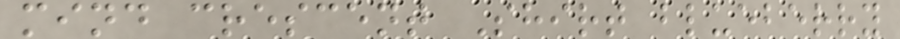mind crescent Shirt blueberry
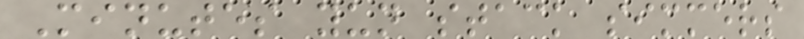Minutes yun stack simmers
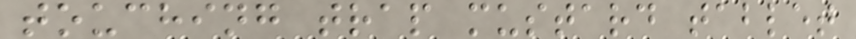touching trap mustard tablet
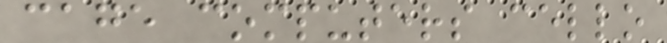cage computers cello
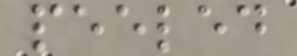peeled
